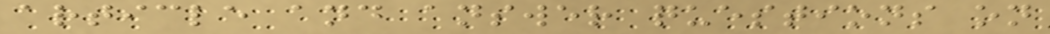article and answer questions on
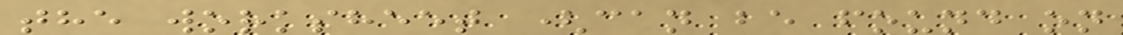the worksheet (can be found on
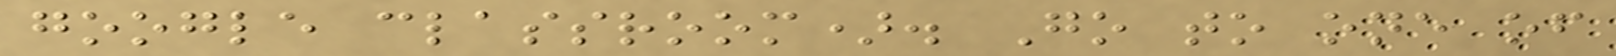google classroom). Go to one of
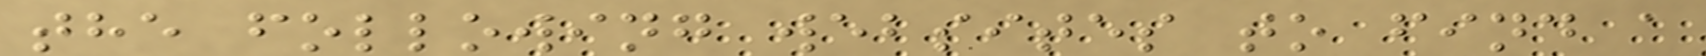the following websites to find a
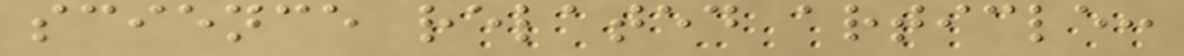science related article:
